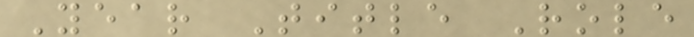Year Title Role
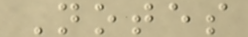Notes
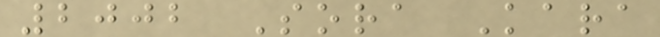2002 Sora Kara
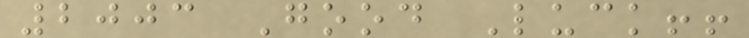2003 Good Luck!!
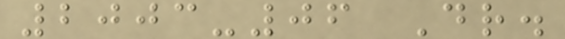2003-06 Dr.
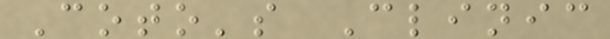Coto's Clinic
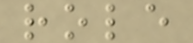role
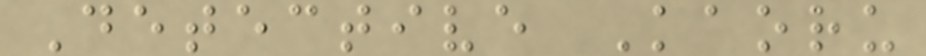Detective Kaoru
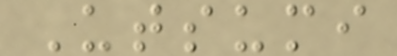Utsumi
